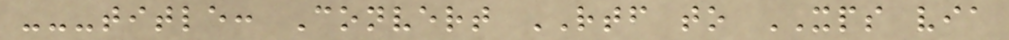---title: Convert RTF to XPS via
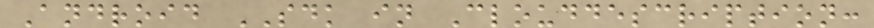Android SDK in Clouddescription:
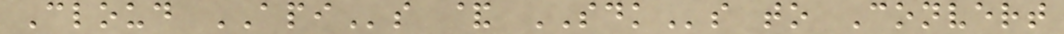Cloud APIs & SDKs to Convert
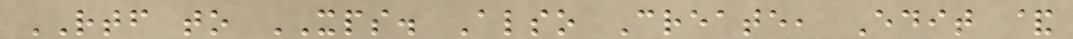RTF to XPS. Also Create, Edit &
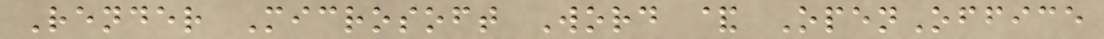Render Microsoft Word & OpenOffice
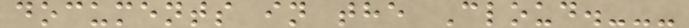documents in the Cloud.---
